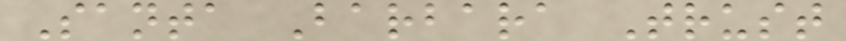Santa Barbara Trust
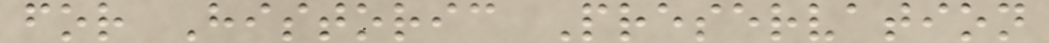for Historic Preservation
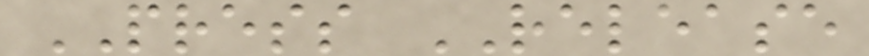PRESS RELEASE
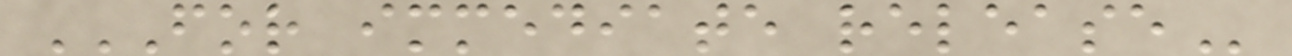FOR IMMEDIATE RELEASE
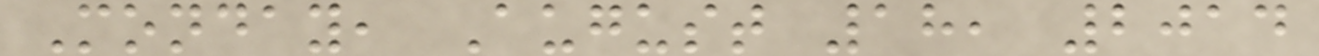Monday, August 18, 2014
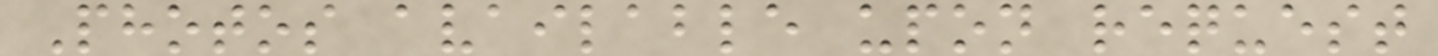Photos available upon request
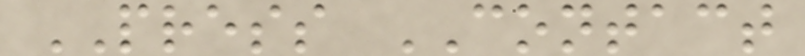PRESS CONTACT
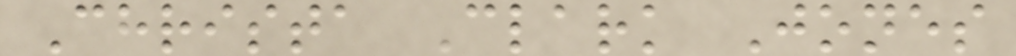Christa Clark Jones
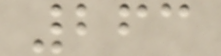263
